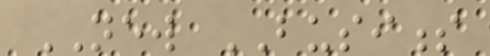NEW BUSINESS
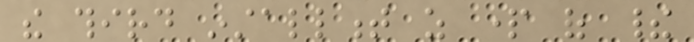the third installment as part of their
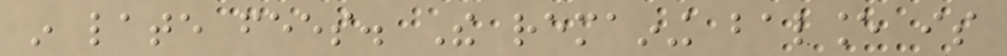in late fees. The remaining balance is
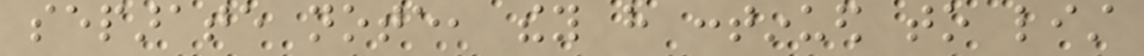separate note, they have continued to list
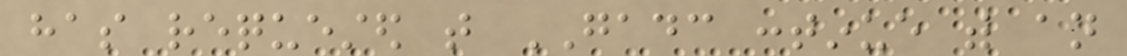has requested that GADC continue with an
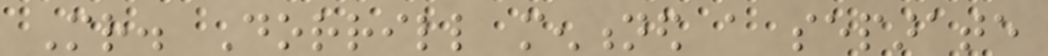Mr. Dorrill mentioned a separate
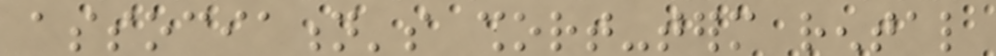association's short-term rental
